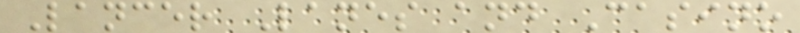Lancer Lanes and Casino
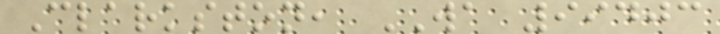Clarkston, WA 99403
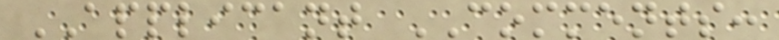APPLICANT COMMENTS:
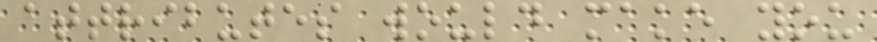attributes would make you
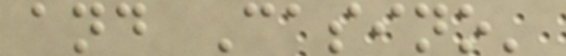and Casino'
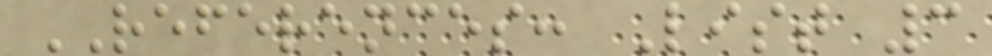REFERENCES: List 3
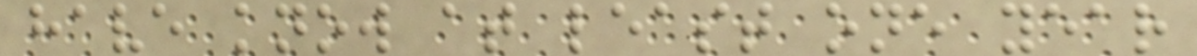have know at least one year
